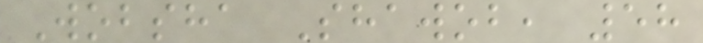Wobsha Shawob, 58
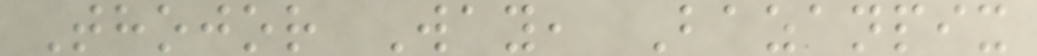Thojor Way, Bazanpix
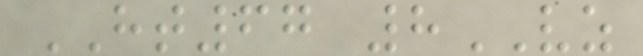HT67 8VZ
